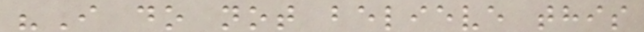"I do not believe this
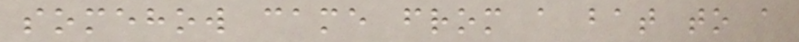somehow came from a bat to a
